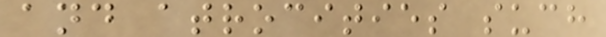and atrocities such
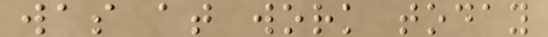was at work today
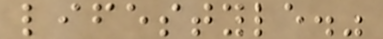lifestyle."
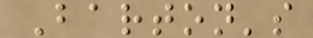Barton's
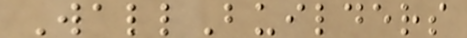WallBuilders
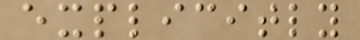explicitly
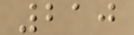210
